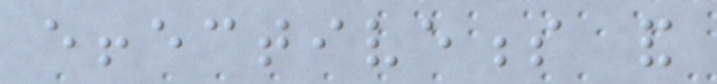effectiveness and
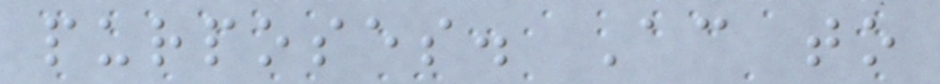purposes. According to
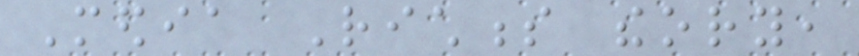Media Richness theory,
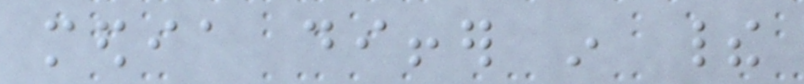media differ in their
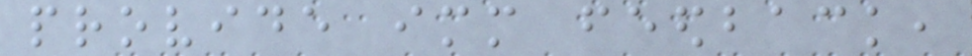provide immediate feedback,
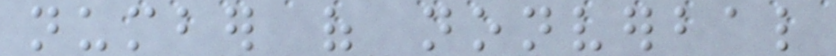number of nonverbal
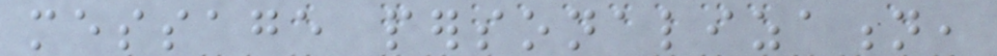message personalization,
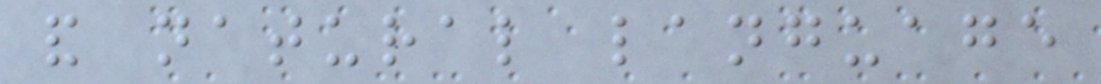and natural language
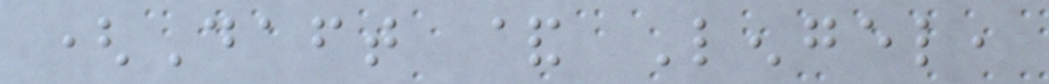(Daft & Lengel,
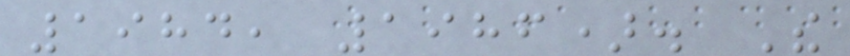1984, 1986). The
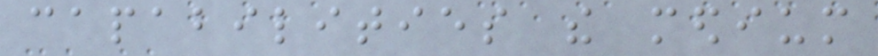capabilities the medium
